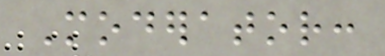Moderator:
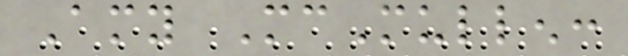Amy McMullen:
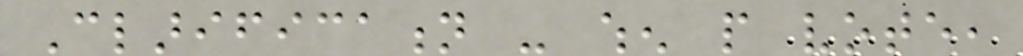Clarification - when people vote,
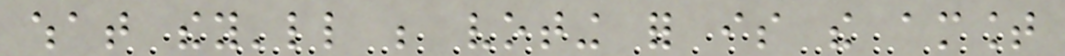what they'll be voting for is the amount
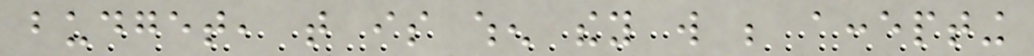budget, that is when they will be accepting
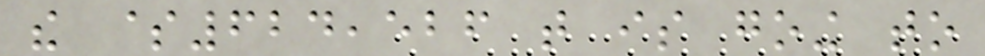the $624,526 that is going to
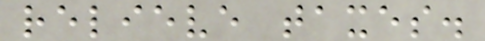relieve taxes.
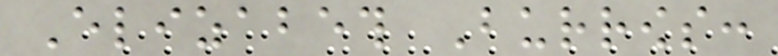Elizabeth Burrows:
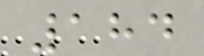184
